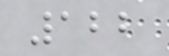122
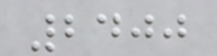2400
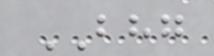BHG
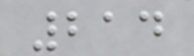214
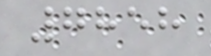7858
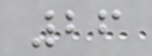26
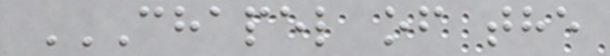CHAPEL OF THE
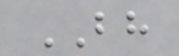BH
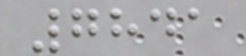7841
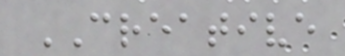CREATIVE
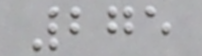275
